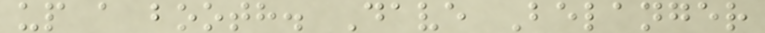up a booth. Dave Belanger
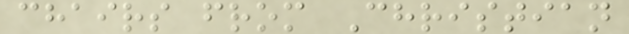chairs from Christian
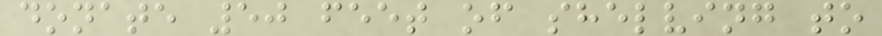donate 50 feet of shelving to
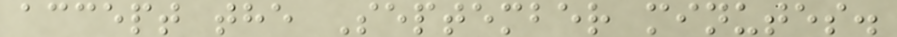accept the September minutes.
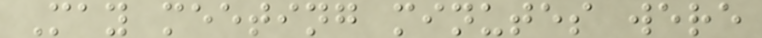May meeting minutes were
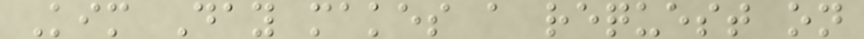Kim Day makes a request on
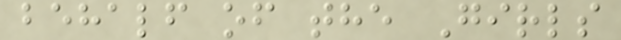behalf of the Girls
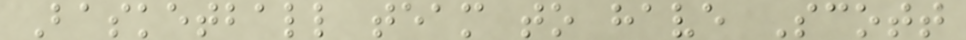Basketball team to have Scott
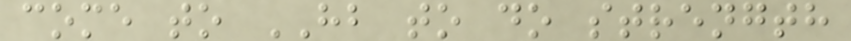come to HB to do strength
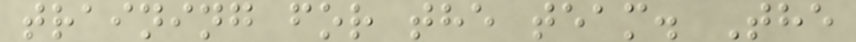training for the team. The
